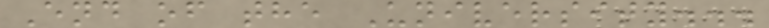End of the University...
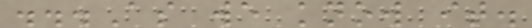...As we know it.
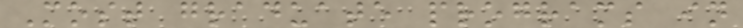Most graduate programs in
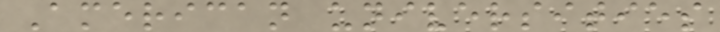American universities
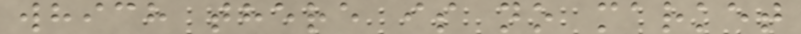which there is no market
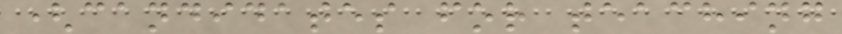(candidates for teaching
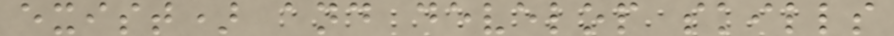exist) and develop skills
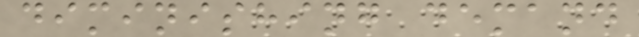diminishing demand
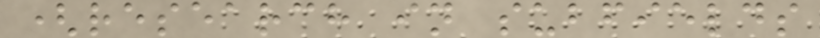(research in subfields
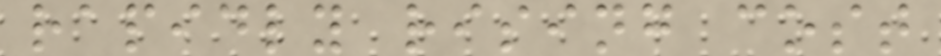rapidly rising cost
